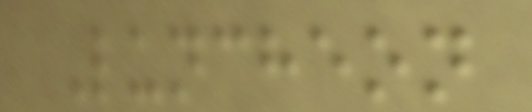Luncheon
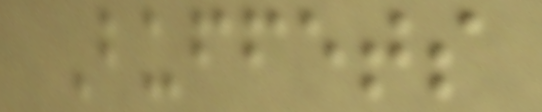Buffets
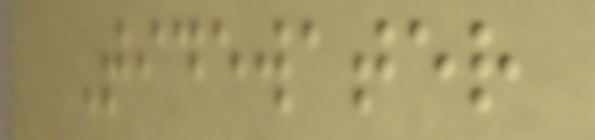Tidewater
